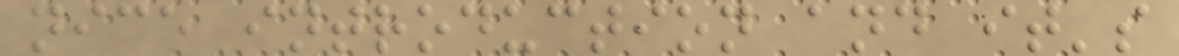nice introduction and it's
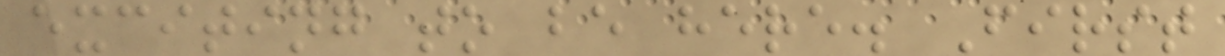exciting to be here. First
